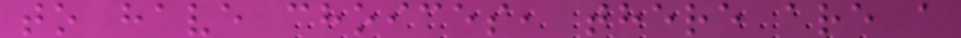to have choices, there are a
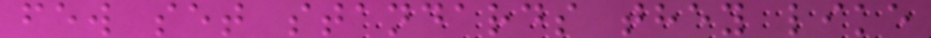few set standards they like
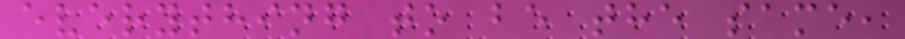everything to be the same,
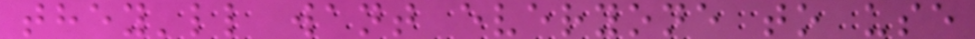they'll want everyone to use
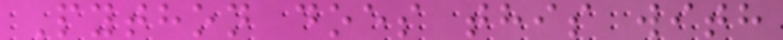Python does this with
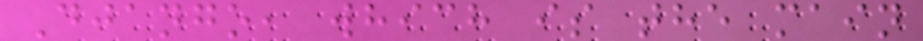Django, which is the main
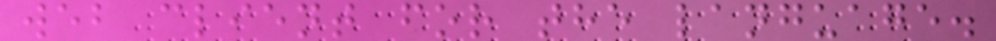web client for the language.
